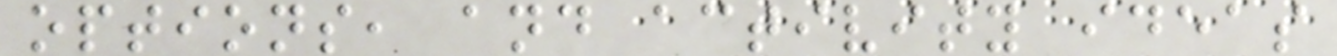options, and activity ideas
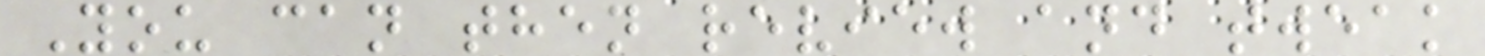You can then review and tweak
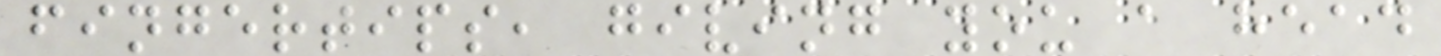fingertips, giving you a head
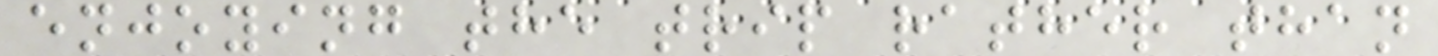enjoying the trip rather than
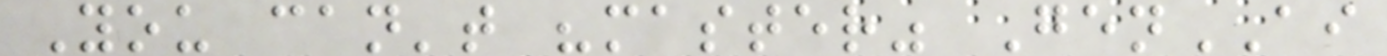You can't "master" GenAI
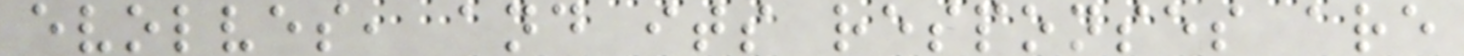evolves, and its responses are
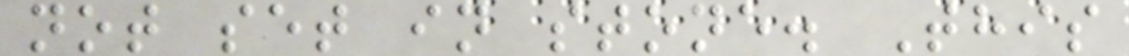not set in stone. This
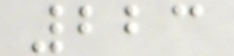223
